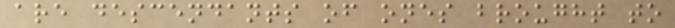are descendants of ones brought to
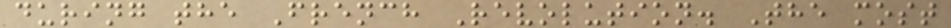during the French Revolution. The most
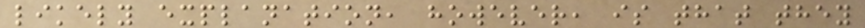likely explanation, however, is that they
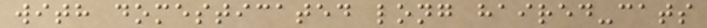with domesticated long haired-cats
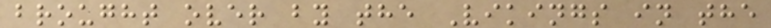brought over by the Vikings in the
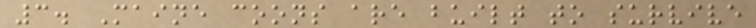3. Maine coons are built to survive
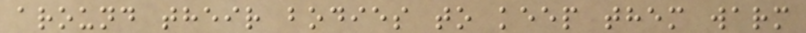around their bodies to keep them warm
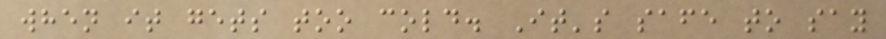when it gets too cold. It's safe to say
